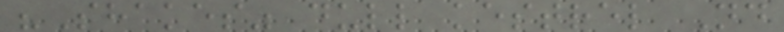"Shakes" dull kestrel Nd
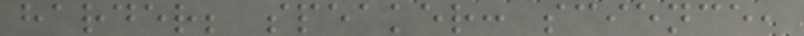harder; speaker: science,
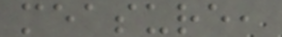measure,
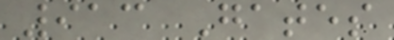913 Gates
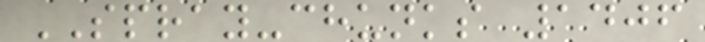SPRAY-chunks 1406
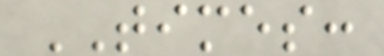TIMES:
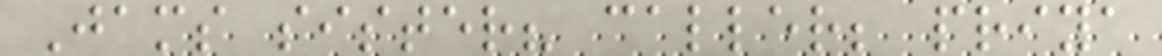Jams sister? caller; priya
